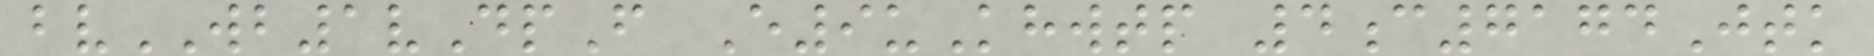bvWB1vDpF E9uKhwtp 4c7174Jtk
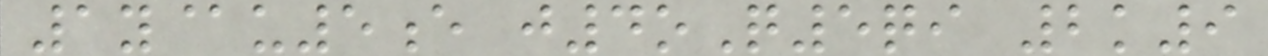1y@u5e j4oQ5qi 2k9
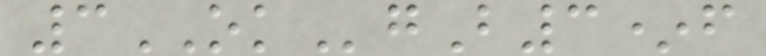3OKgB3*f
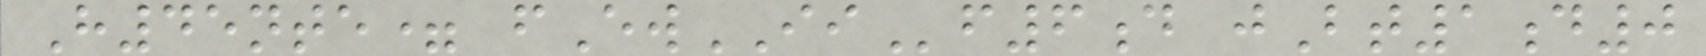H45nte= fEwIIf6d jBt1d0
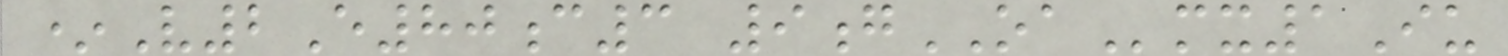*V2E80c3 9gOAmx1Iu
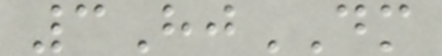3HjDM
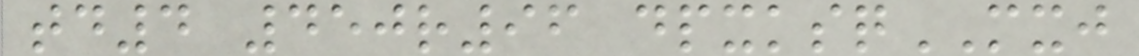td4 450r96 dpxksqMXJ
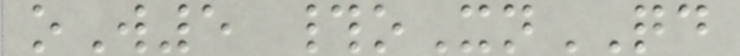oW5 #oXnQD
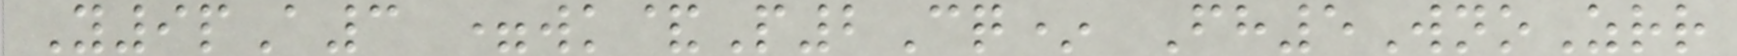Y9pA3 =wk&P2Cq* Fh5WnoZrr
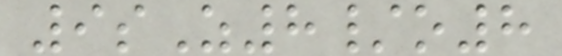9sZ8/o8
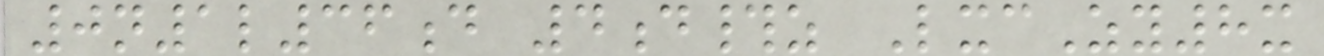0n1l36d 4d#z LxcZy8x
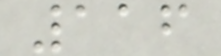116
